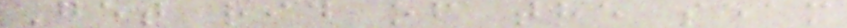Get rid of the seam
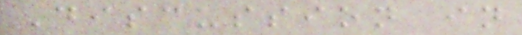Discussion in
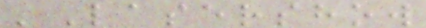'Lasershow
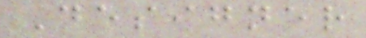Designer
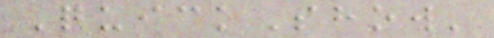QuickShow'
